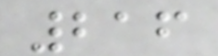216
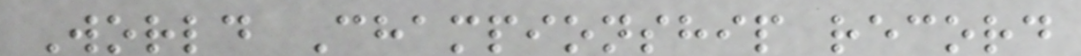World Championship record
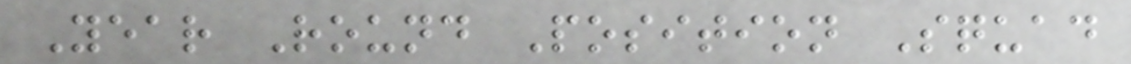Year Round Position Squad
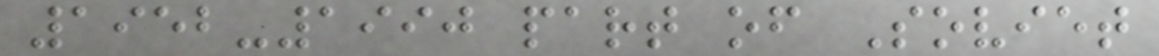1952-1990 part of Soviet
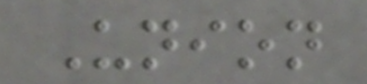Union
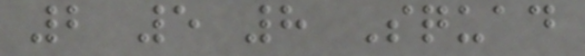2 5 8 Squad
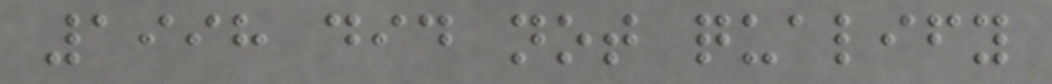1998 did not qualify
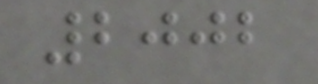2002
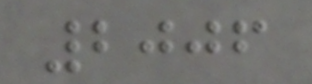2006
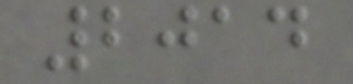2014
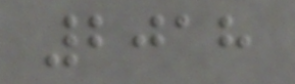2018
